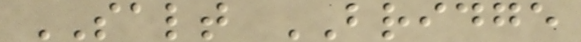SALT BRIDGE
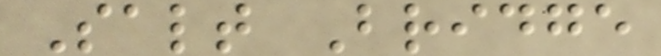Salt Bridge
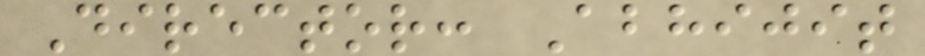Director: Abhijit
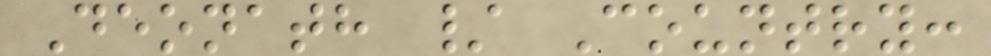Deonath / Country:
